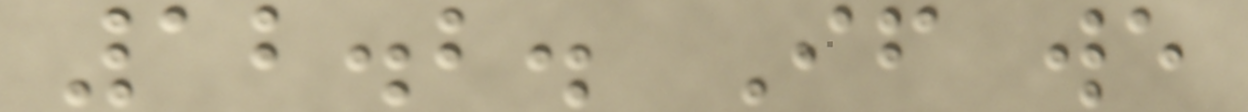12.2. If we
